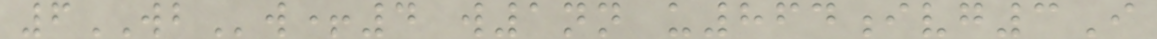6WBw+4 w1nn u864ivg3I
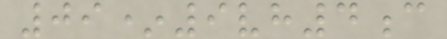09*9vh4c
